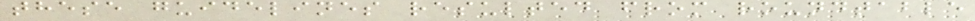these guidelines resulted from roundtable
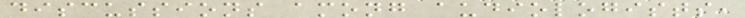discussions among audiologists,
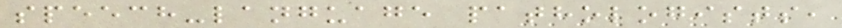speech-language pathologists,
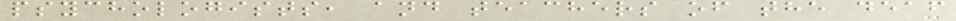psychologists, and teachers of the deaf
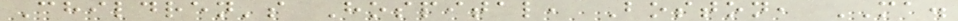Children's Hospital, Boston, MA.
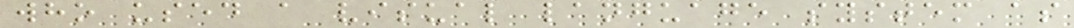who used a visual language system as
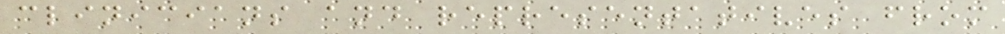clinicians and representatives from
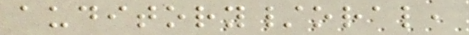auditory/oral,
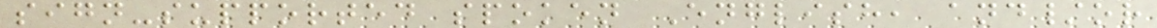sign-supported spoken English, and/or
